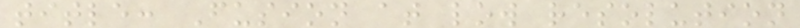title: Fusion at low resolution
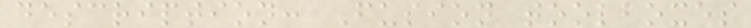description: Fusion toolboxes
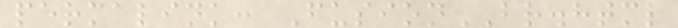permalink: FusionBR.html
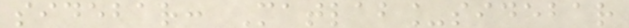sidebar: Matlab_sidebar
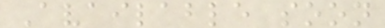Available soon
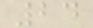24
